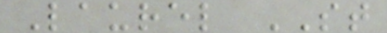Laurel ST
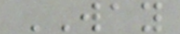WAY
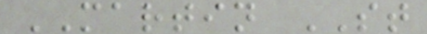MARTIN ST
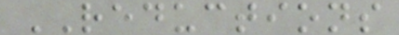REDUCTIONS
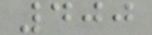400
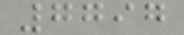7797
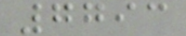7793
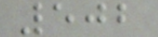502
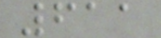611
